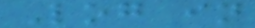Log in
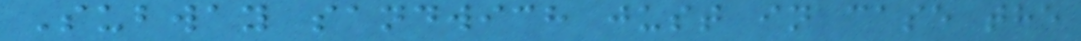Subway sandwich just in case the
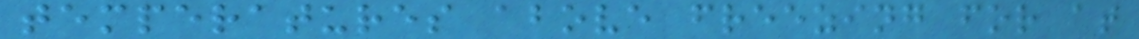temperatures above freezing for at
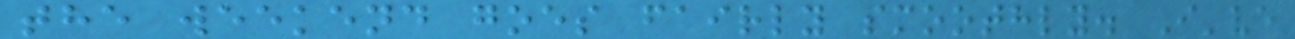the weekend goes fairly smoothly. I've
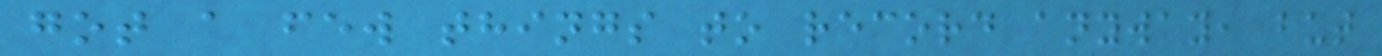got a few things to record anyway, but
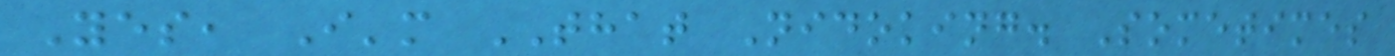Yes, I'm THAT Nidoking. Sometimes
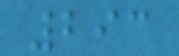293
